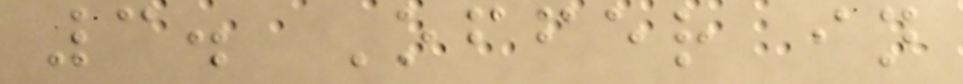3. Offer in
